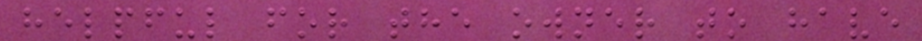helpful for the owner to have
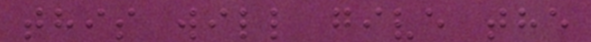this will give the
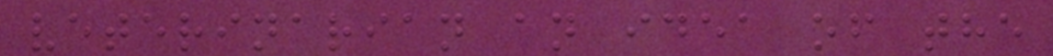veterinarian an idea of the
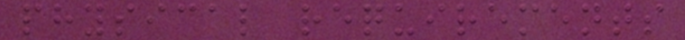physical requirements
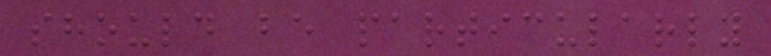should be particularly
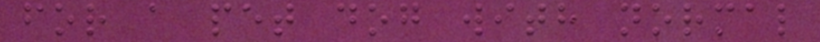for a pet dog with normal
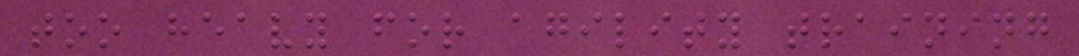too heavy for agility training
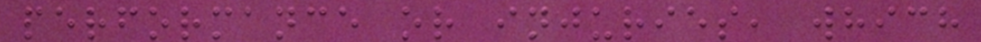performance or injuries, which
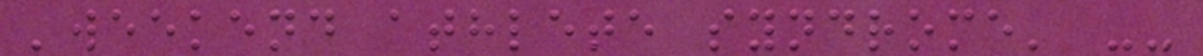'weekend athlete syndrome' --
